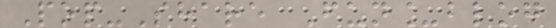Pop-Share Fun_blog
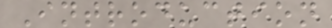Introduction
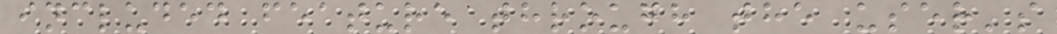included feature through the user's
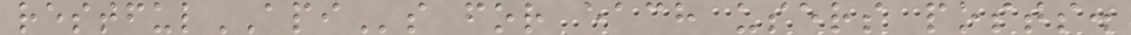restfulAPIs for each users posts.
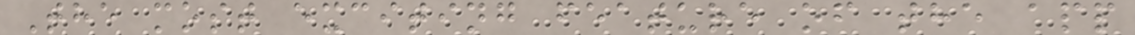The most exciting feature of the app
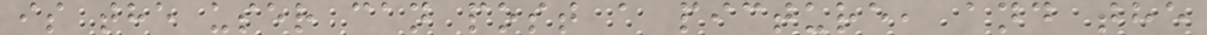is the user can post a picture, and the
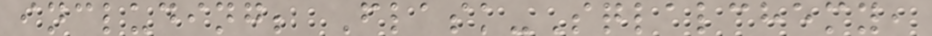including; Flask-Sqlalchemy,
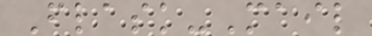Flask-Mail
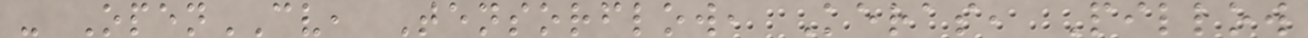- OpenCV, Tensorflow, Keras, Pillow
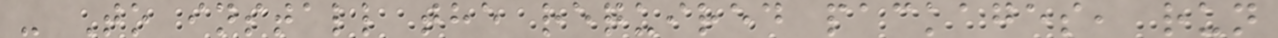- To install the required packages, run
